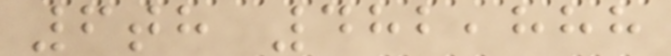6th 482,888
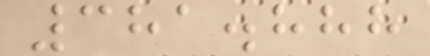381.888
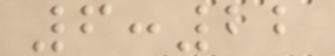6:22
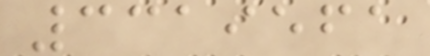3319561
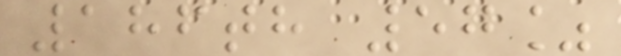186th 57%
